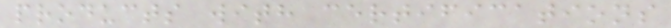products with certifications
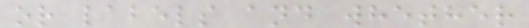or labels and whether
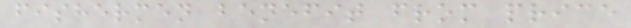fishermen benefit from price
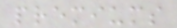premiums
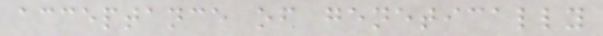acceptance of genetically
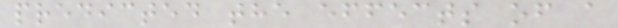predicted the effects of a
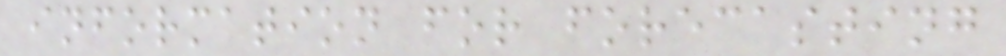information for forecasting
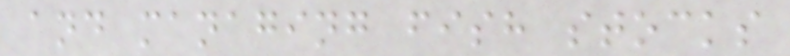and managing fish stocks
